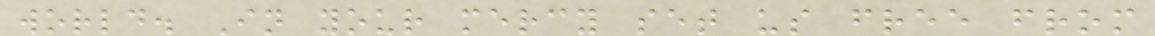world. In your mercy set us free from
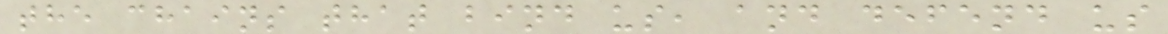the chains that bind us, and defend us
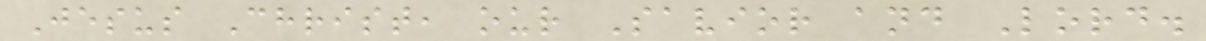Jesus Christ, our Savior and Lord.
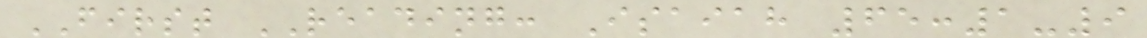FIRST READING: Isaiah 65:1-9
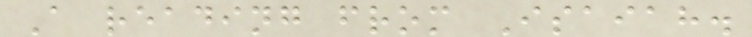A reading from Isaiah.
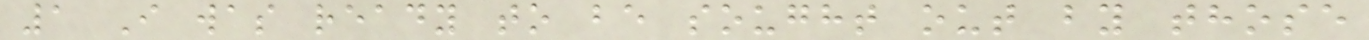1 I was ready to be sought out by those
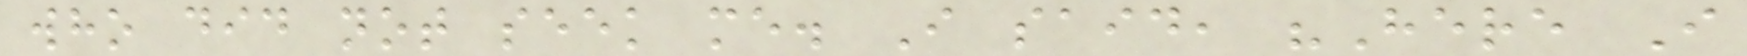who did not seek me. I said, "Here I
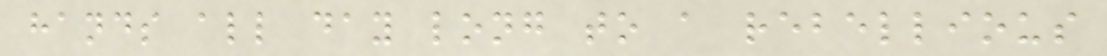hands all day long to a rebellious
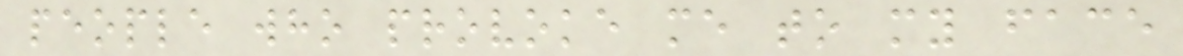people who provoke me to my face
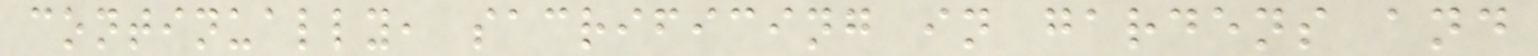continually, sacrificing in gardens and
